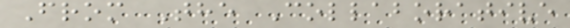From The Collaborative
